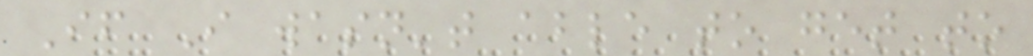If I wasn't able to get to
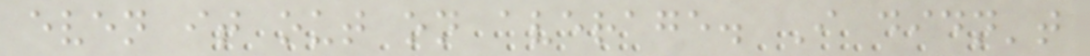even it out on average. I didn't
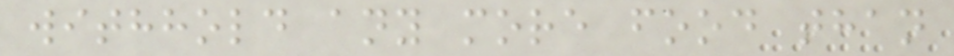withhold any more food than
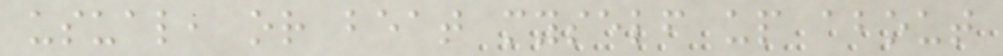usual, or beat myself up about
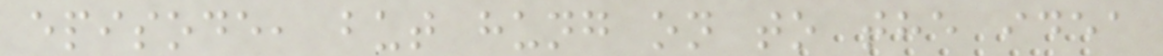episode, but hung on to the idea
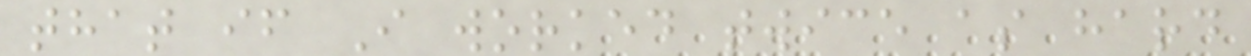that if I worked twice as hard
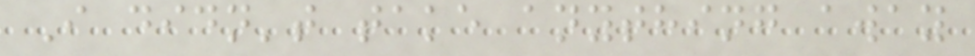I didn't take anything away
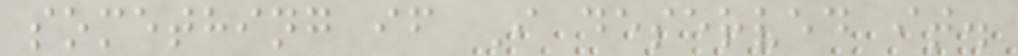something if I deserved it.
